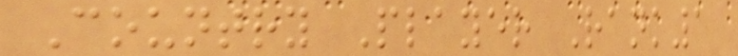Country Player Rank1
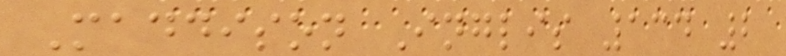Maddison Inglis 134 2
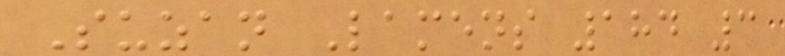Suzan Lamens 184 3
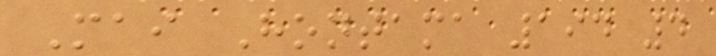Mai Hontama 194 4
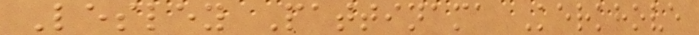Lesley Pattinama Kerkhove
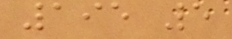195 5
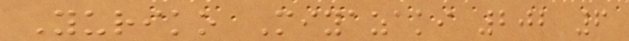Yuriko Miyazaki 202 6
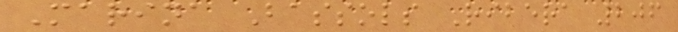Marina Bassols Ribera 206
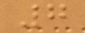7
